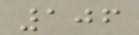106
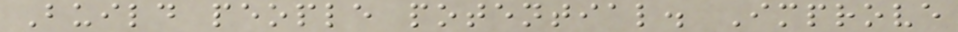Build people potential. Improve
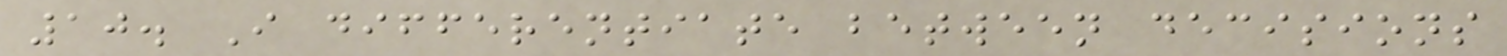10. I differentiate between decisions
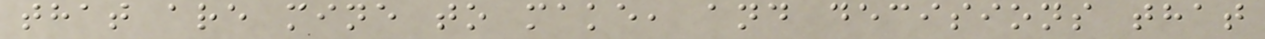that are mine to make, and decisions that
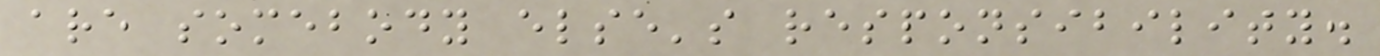are somebody else's responsibility.
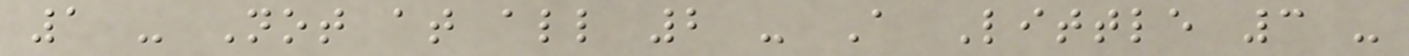1 - Not at all 2 - A Little 3 -
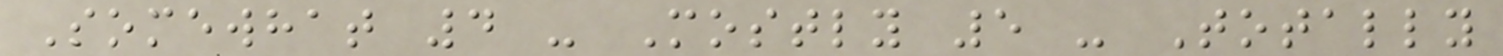Somewhat 4 - Mostly 5 - Totally
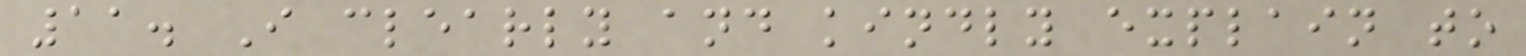11. I clearly and kindly explain to
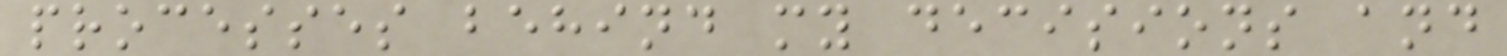processes behind my decisions and
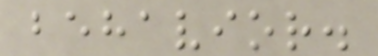behavior.
